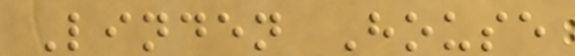Linden House
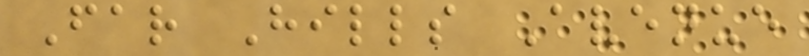Far Hills Avenue
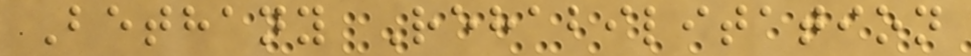Bethany Rehabilitation
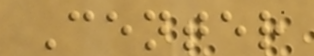Center
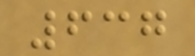637
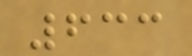633
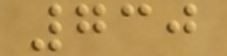730
